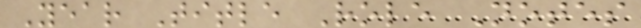Year Title Role Notes
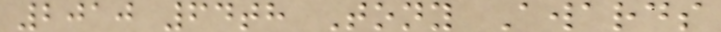2010 64th Tony Awards
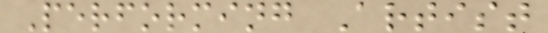Performing Artist
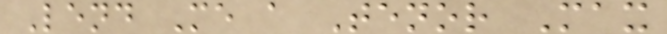Lend Me a Tenor Max
